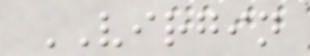VIRGIN
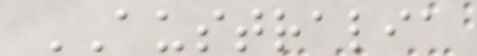AUSTRALIA
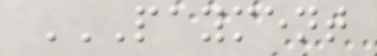PAYMENT
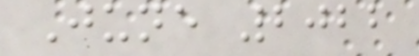June 2022
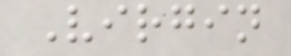Virgin
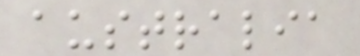australia
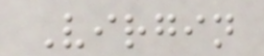Virgin
